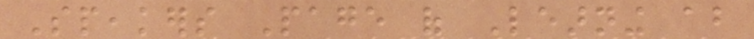Speakers Page of Learning about
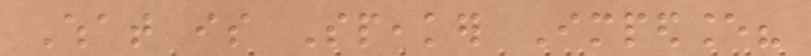What is Speaker Impedance?
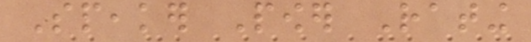Speaker Power Rating
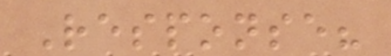Response?
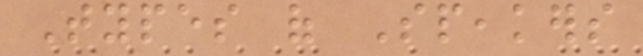Types of Speakers
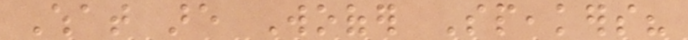What are Woofer Speakers?
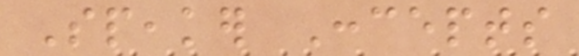Speaker Concepts
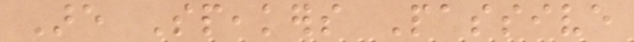Are Speakers Passive
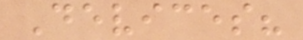Devices?
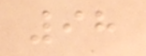98
